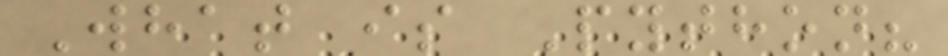What is Python?
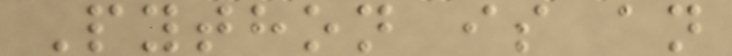Python is an
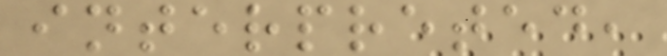interpreted,
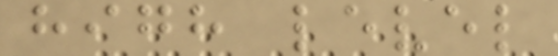high level
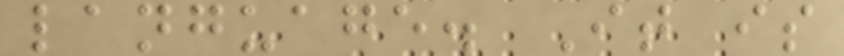language. It is
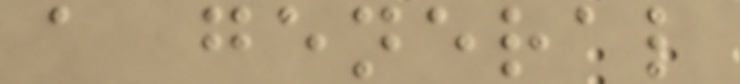a general
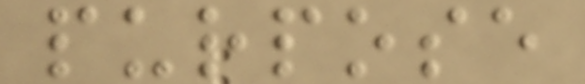purpose
